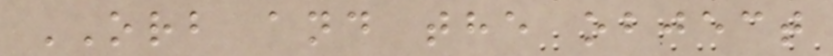ORB and the object
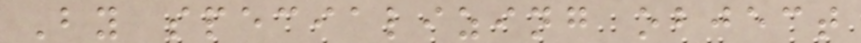By specializing object
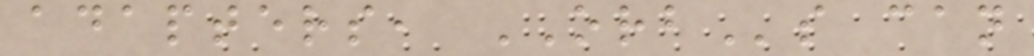adapters, ORBs can
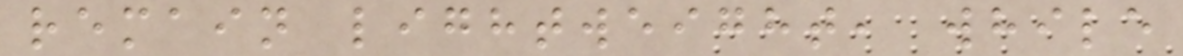remain lightweight, while
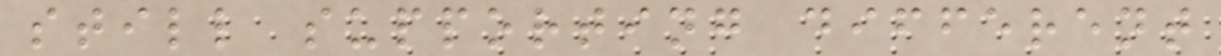still supporting different
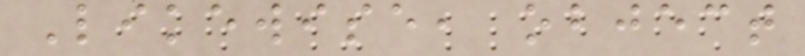Likewise, object
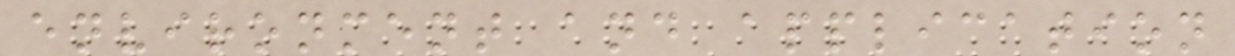environment and application
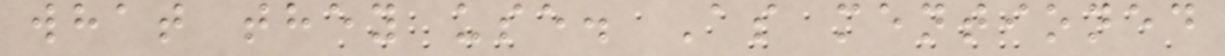what they use. As mentioned
